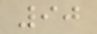90
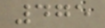475
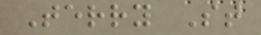Terry St
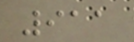911
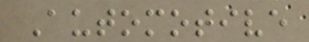Automotive
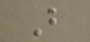B
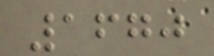1670
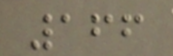166
